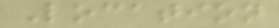Location
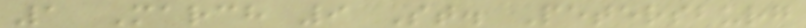1 March 9 St. Petersburg
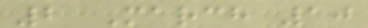2 March 10
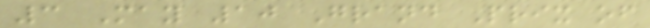3 May 10 Grand Prix of
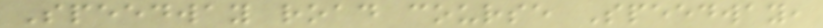Speedway road course Speedway,
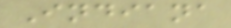Indiana
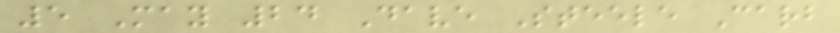5 May 24 Dave Steele Carb
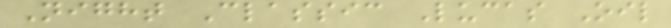Night Classic Lucas Oil
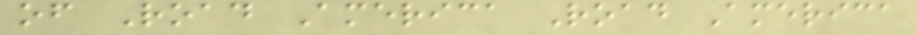of Road America Road America
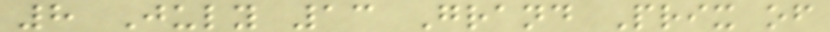8 July 13 Grand Prix of
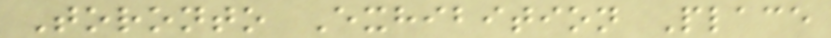Toronto Exhibition Place
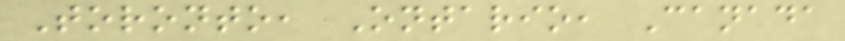Toronto, Ontario, Canada
